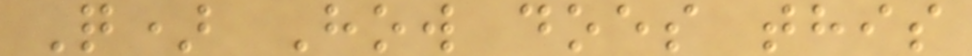Q) How does this
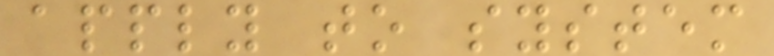apply to system
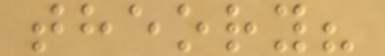theory?
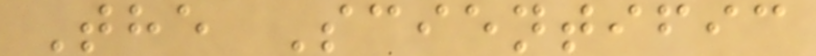The Scientific
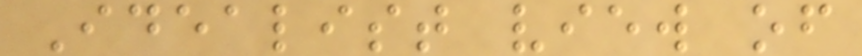Idealist view of
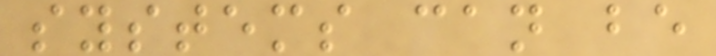systems can be
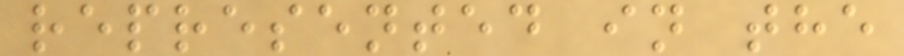represented in the
